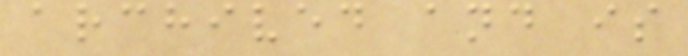archived and is
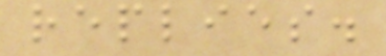replies.
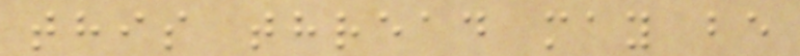this thread may be
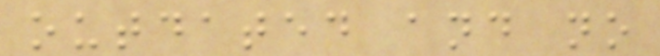outdated and no
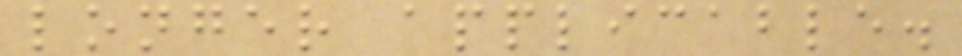longer applicable.
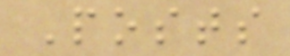Posts
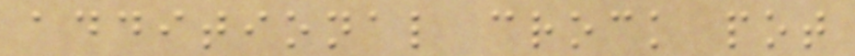additional crock pot
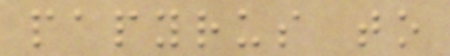papyrus to
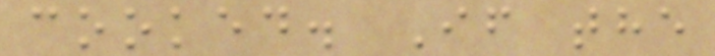cooked. If the
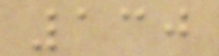130
